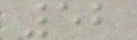52
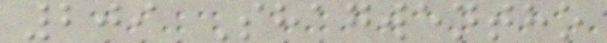209 Shagwentho
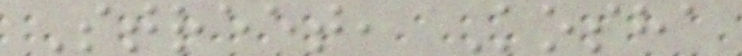Street, Kosha
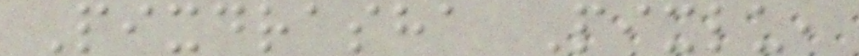Pixdrasha Pixlu,
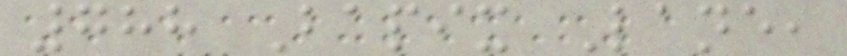788 Bapix Lane,
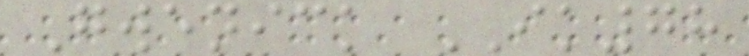Gwenick IK78
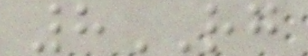8RG
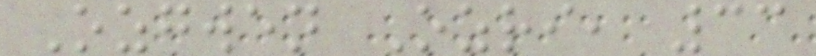Ozgwen Ozri, 33
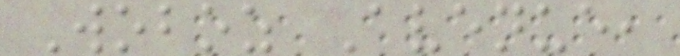Woboz Avenue,
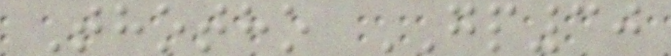Thotho GP30
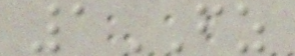1FZ
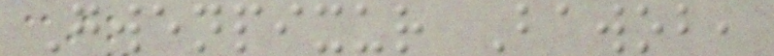Gwenpixur Bawob,
